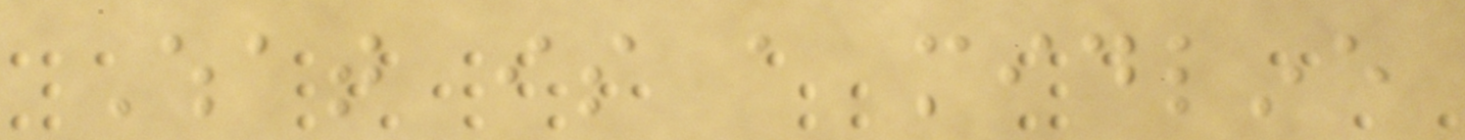What is a midline
